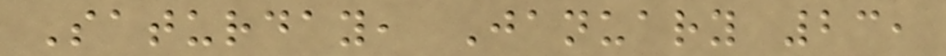Saturday, January 23,
